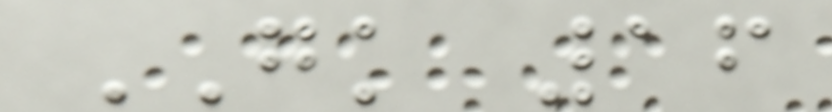GK 16
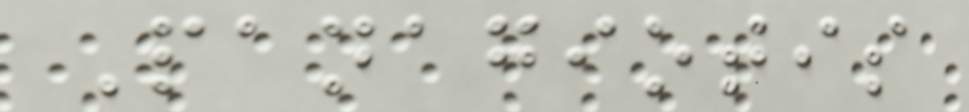Panagiotis
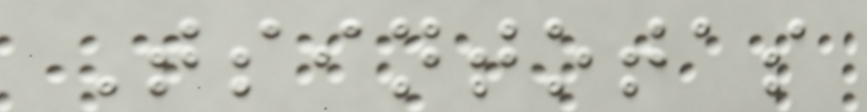Tsintotas
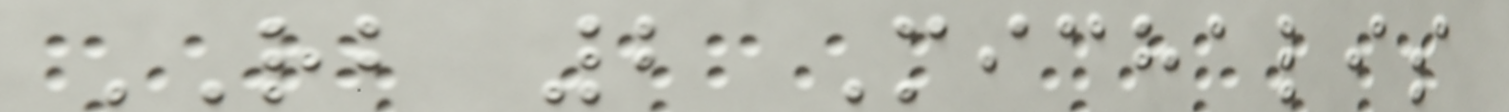RB 2 Michalis
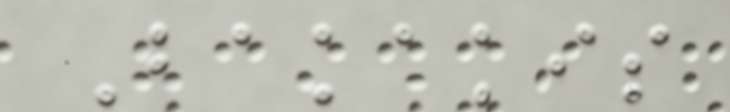Bakakis
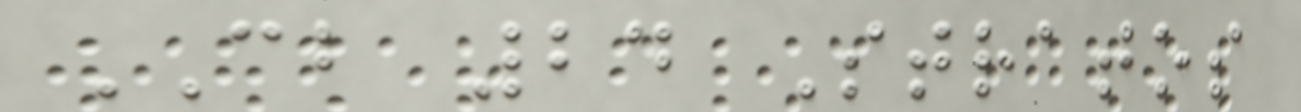CB 24 Stratos
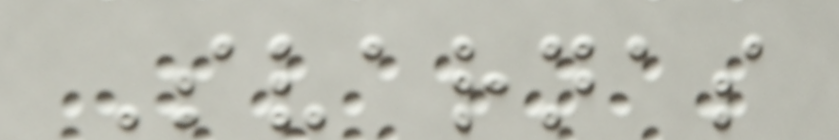Svarnas
